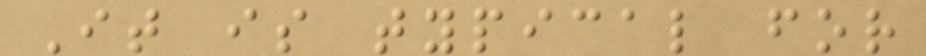It is typical for
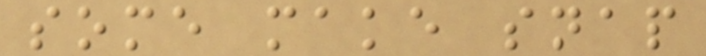some make snap
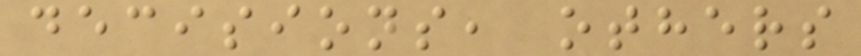decisions, others
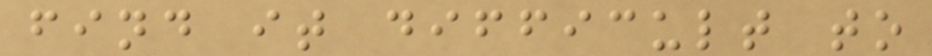find it difficult to
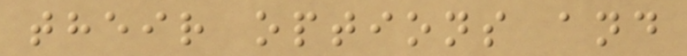their options and
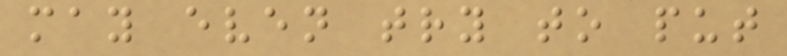may even try to put
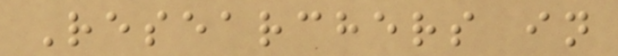Researchers in
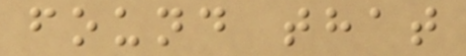found that
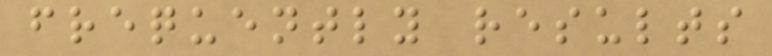frequently results
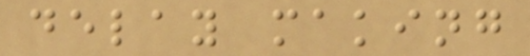delay making
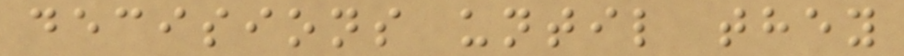decisions until they
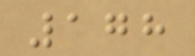178
